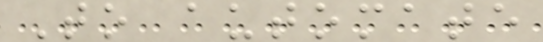To automate
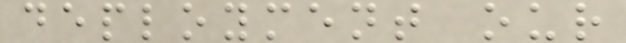deployment our
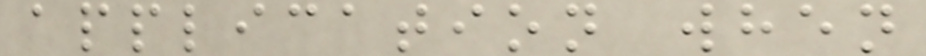application when
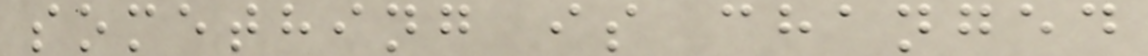something is changed
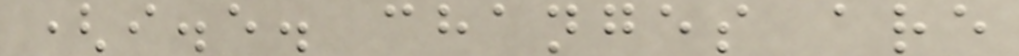(i.e. changes are
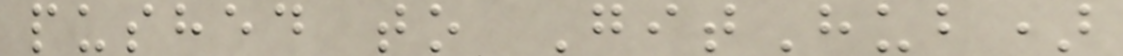pushed to GitHub)
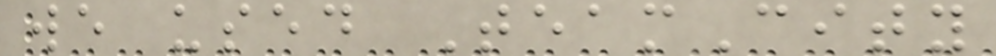we used TeamCity
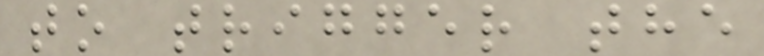to trigger the
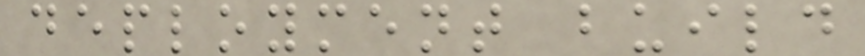deployment build
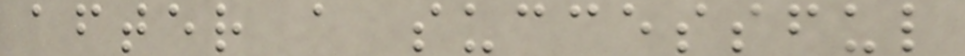after a successful
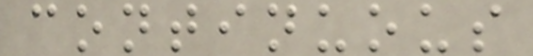continuous
